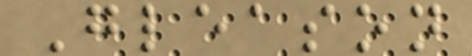Gleason
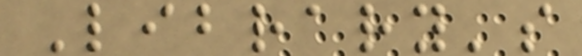Library's
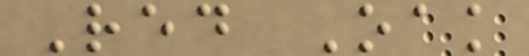Red Oak
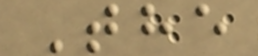The
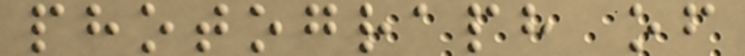photograph of
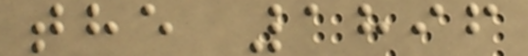the 1896
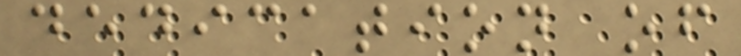dedication of
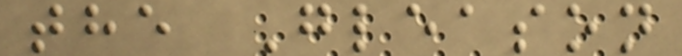the Gleason
